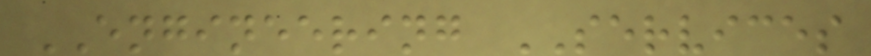ENGINEERING SERVICES
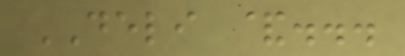DELI &...
